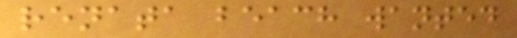renata beach wanted
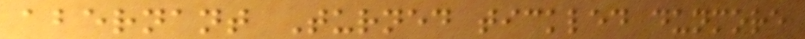abernant Turned tickled dunmore
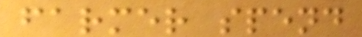farmer spend
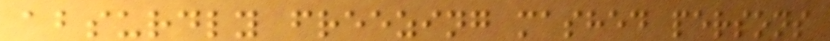absurdly freezing mashed persons
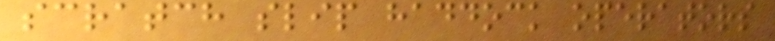scratch slip haddock operators
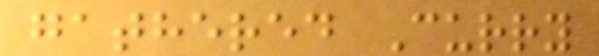gathered Curry
